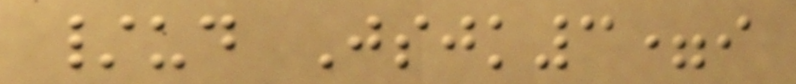/ud Jsjk3=i
